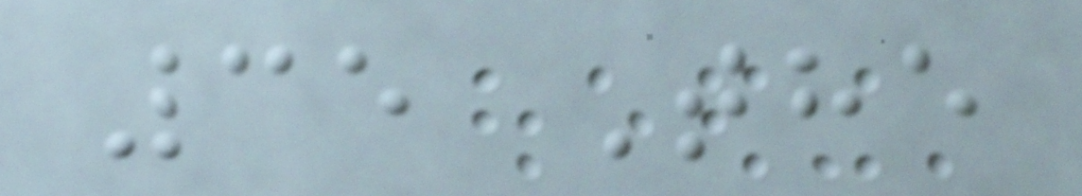35 The
